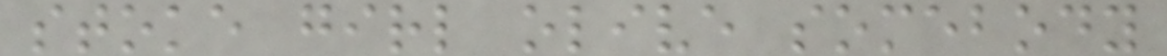stoke girl olive somebody
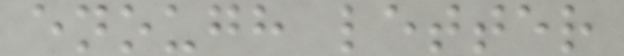enough letter
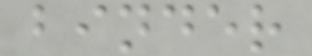binder
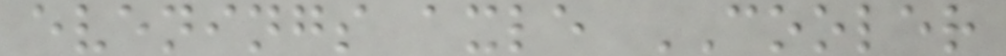evenings axle COOLER
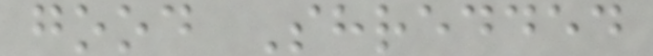good Shredded
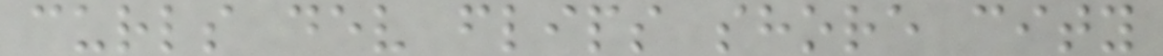curls dev flips shore city
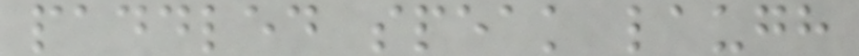paddled speak laugh
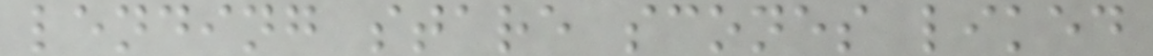lending stare scones liked
